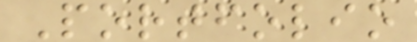Portfolio
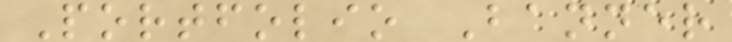Portfolio Banner
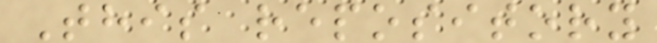This repository
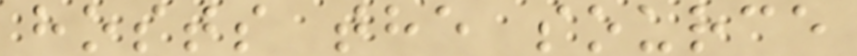hosts the source
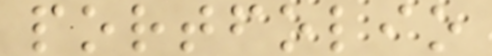portfolio
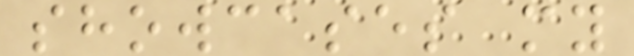showcases my
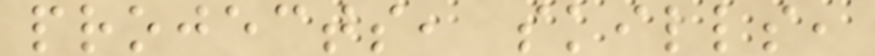projects, skills,
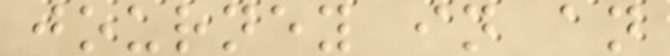journey in an
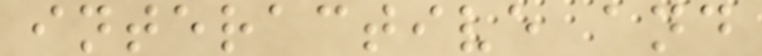interactive and
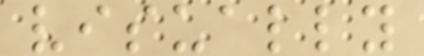visually
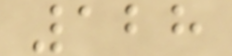128
